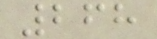268
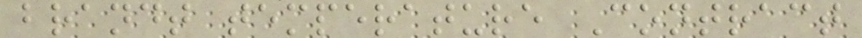brandt temperature Contract
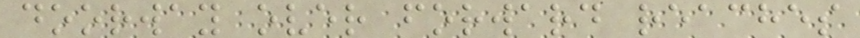doorway over forward reaches
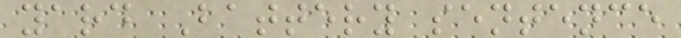yard Battery sentence
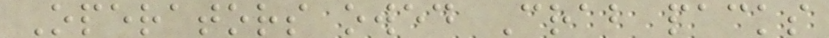Operators owed Crab packs
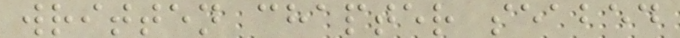written chapter seabed
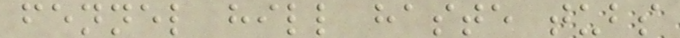fennel hill haste tubs
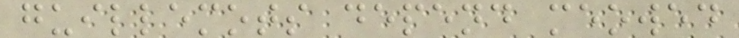guillemots depend meowed
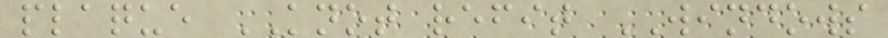plaque KNOT refit WINDOWS
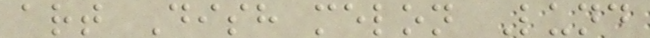art Dish melon Lund
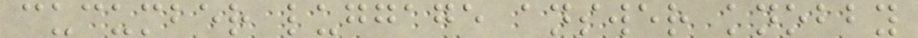cucumber luggage answer knobby
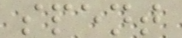spent
